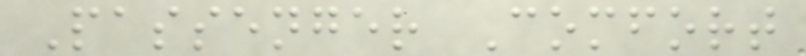Passenger Comfort
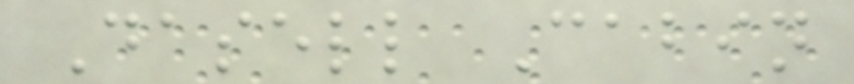Dasell Cabin
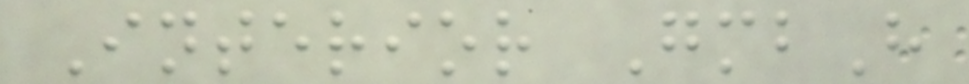Interior GmbH
